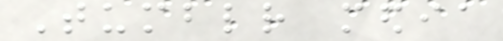Tumblr media
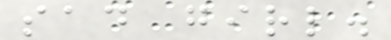sad girl.
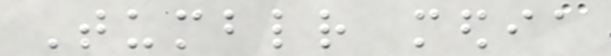Tumblr media
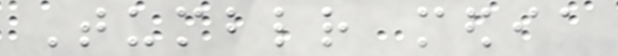Tumblr media
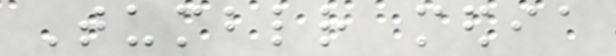Tumblr media
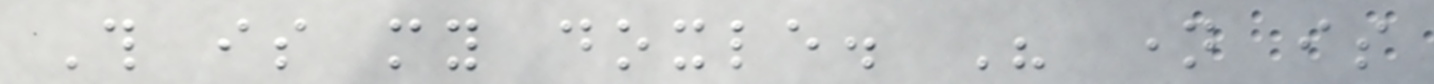This is my doxle. His name is
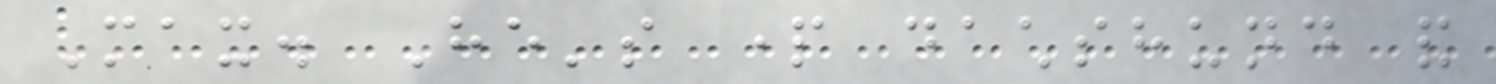Max. He's part dachshund and
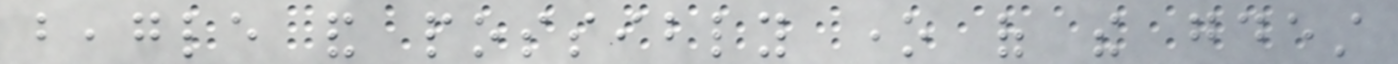beagle and possibly one of the goodest
